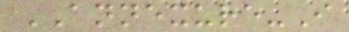ANNEXURE-I
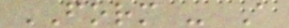FORM - A
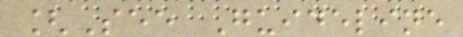[See Guideline
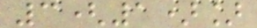3(1)]
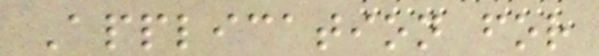Application for
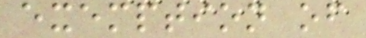exemption of
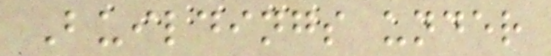Buildings under
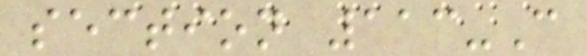section 113-C
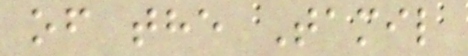of the Tamil
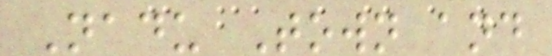Nadu Town and
